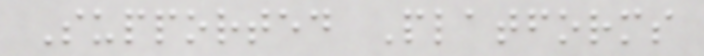Supported Platforms
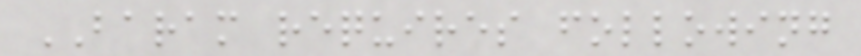BARAM requires following
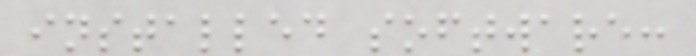installed software:
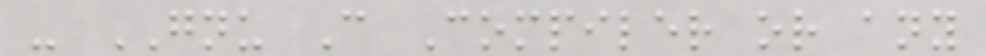- GNU C Compiler or any
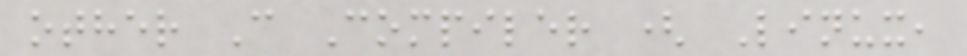other C Compiler ( Linux,
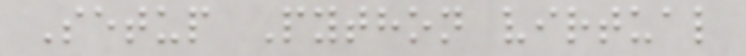Setup Python virtual
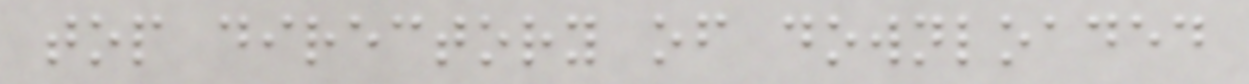top directory of downloaded
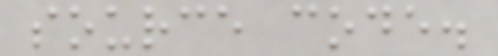source code.
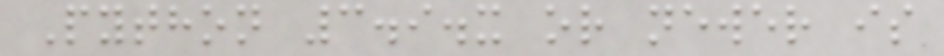Python 3.9.x or newer is
